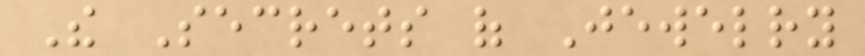The Secrets of Jewelry
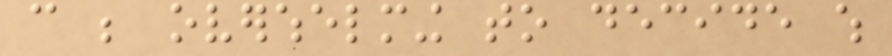can be overwhelming to decide which
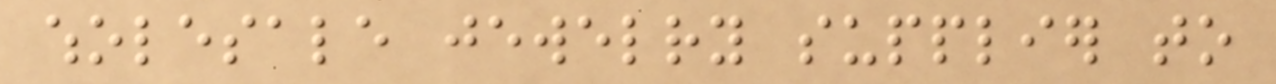wholesale jewelry supplier to
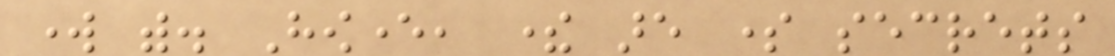work with. However, there are some secrets
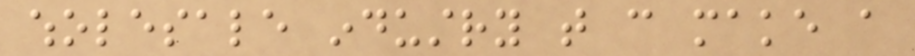wholesale industry that can make a
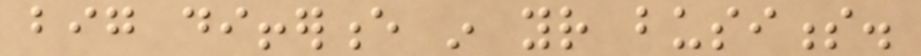big difference in your business.
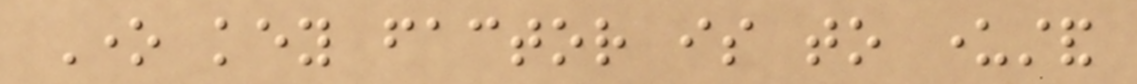One key factor is to understand
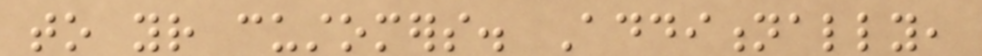to your customers. Additionally,
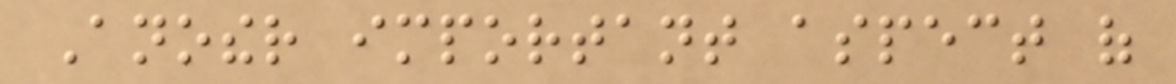Another important aspect of
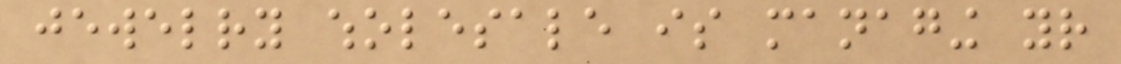jewelry wholesale is managing your
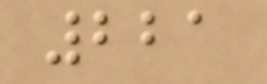221
